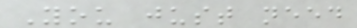You just need
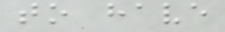to have
